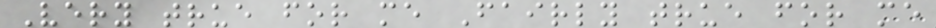Very true for me Fairly true for me
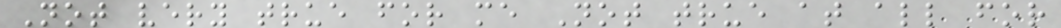Not very true for me Not true at all for
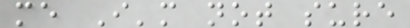me I'm not sure
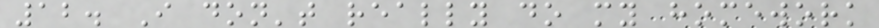12. I don't really do my homework
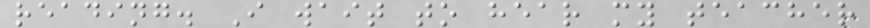reading. I wait to hear my teacher
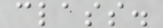class.
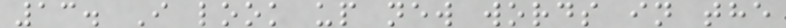13. I look up new words in the
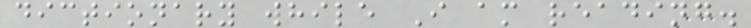dictionary while I am reading.
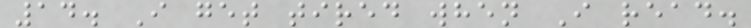14. I get tired when I read.
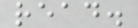read.
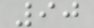90
